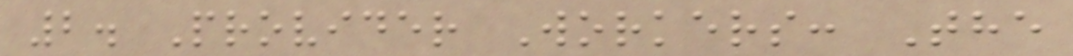2. Provider Workers: The
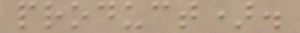product).
